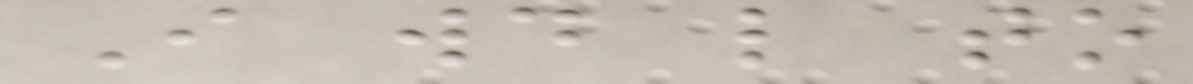I would like to
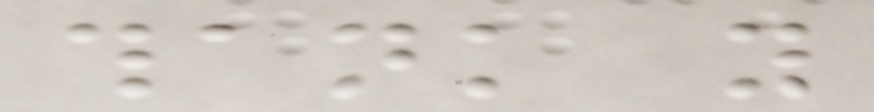thank you
